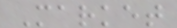Market
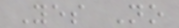Yes No
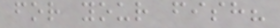for your fish?
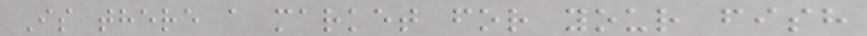Is there a market for your fish
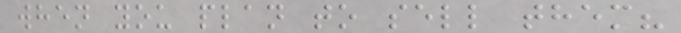when you plan to sell them?
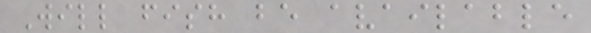Will fish be available
